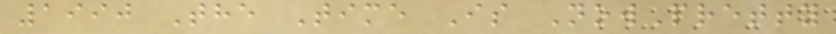1990 The Time Is NowPretty
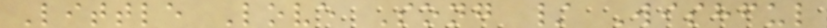Little Love Song / Wishful
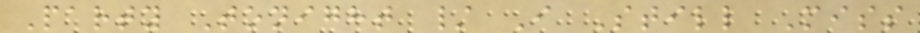Party Tonight / I Still Miss
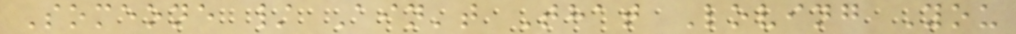Someone / Ain't That Loving You
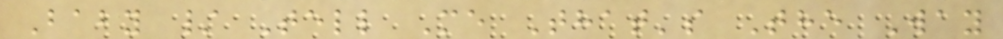Baby / Tell Me That's The Way
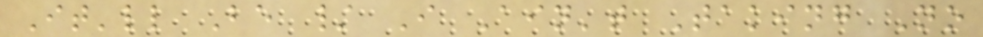It'll Be / I Ain't Taking No
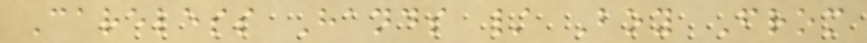Careless Hands / Boy From
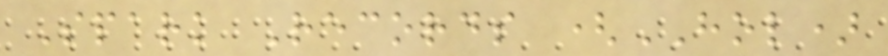Spark Records (HOL)
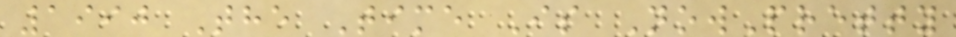1990 The Time Is NowPretty
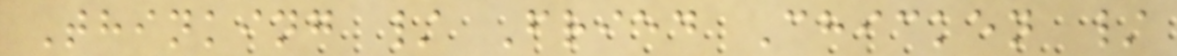Thinking / Fried Chicken /
